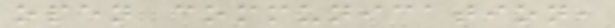open communication,
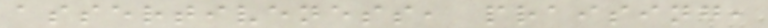assertiveness, praising,
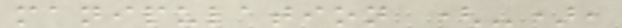manipulation (-),
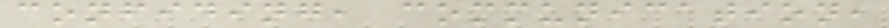confiding, communication,
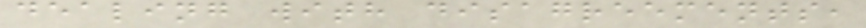dealing with disagreements,
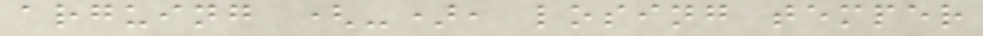arguing (-), losing temper
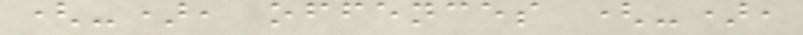(-), offences (-),
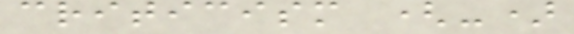criticism (-)
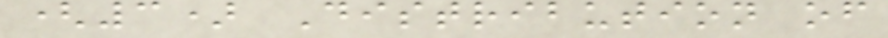(3) Distribution of
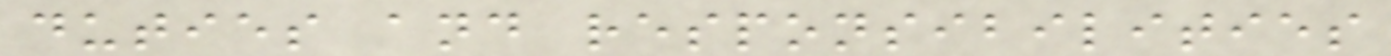duties and responsibilities
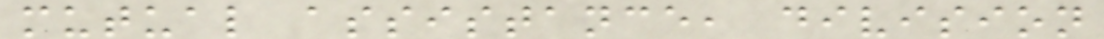mutual assistance, division
